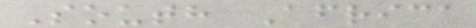South Africa
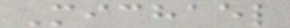Michael
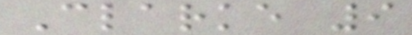Clarke 9
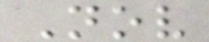Nov
